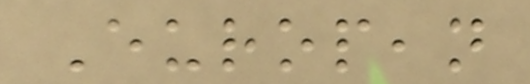European
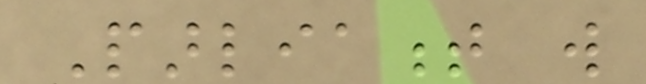Parliament will
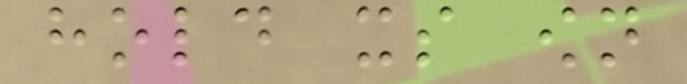hold its own
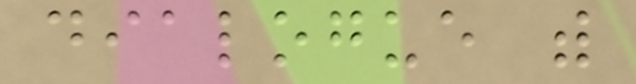dialogue with
